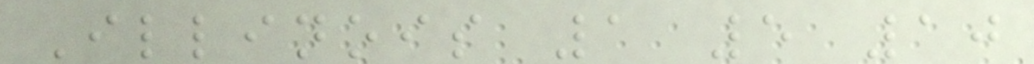Illinois 1 5 10
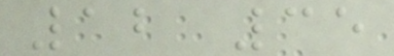12 35
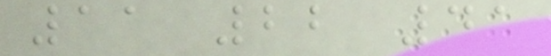11 22 41
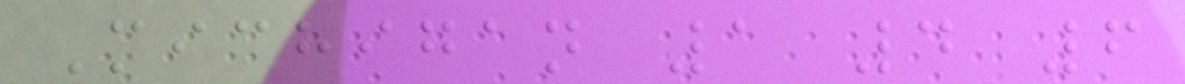Michigan 1 4 6
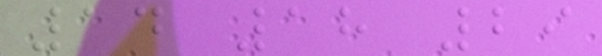14 18 29
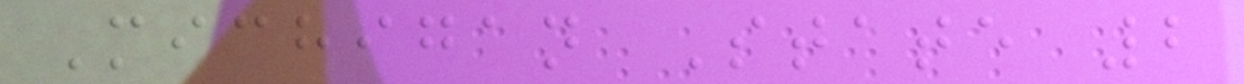Michigan State 2
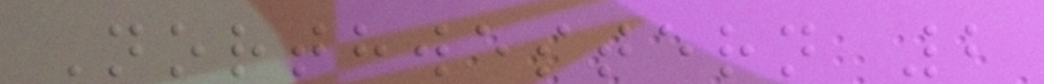Northwestern 2
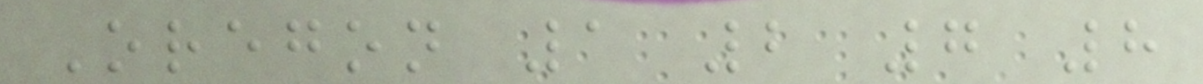Oregon 1 2 7 8
